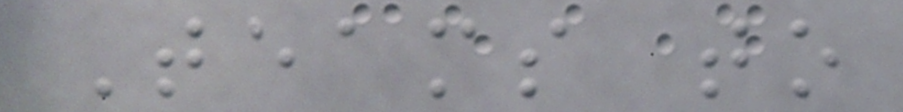Teams to
